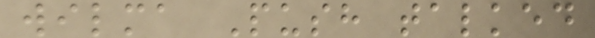wilma Push talked
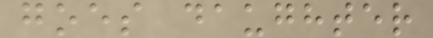goes daughter
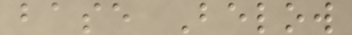base Below
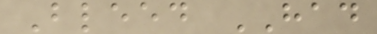Bleed HAD
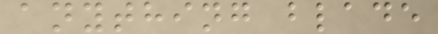anything blade
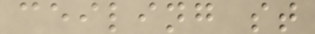ceiling st
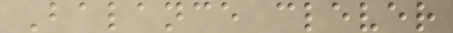Balance clever
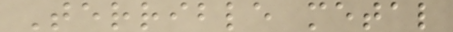Terrible metal
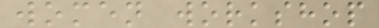women workshop
